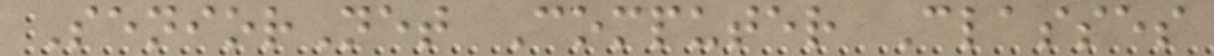SeniorNet Computer Classes
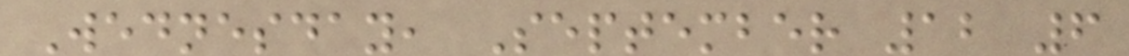Wednesday, September 12 6
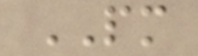PM
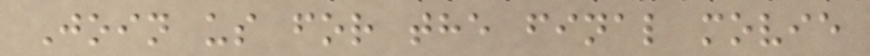Join us for the final movie
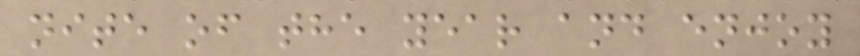nite of the year and enjoy
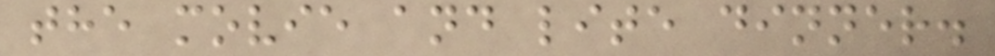the movie and lite dinner.
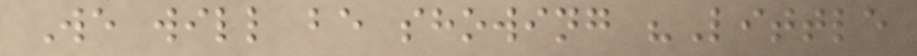We will be showing "Little
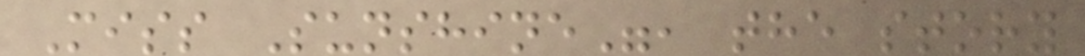Miss Sunshine", the story
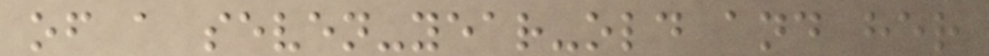of a seven-year-old and her
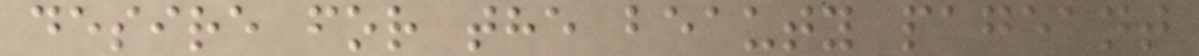desire for the beauty pageant
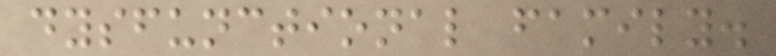dysfunctional family.
